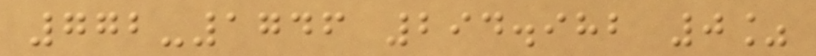772-1746 294.982 0%
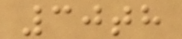30th
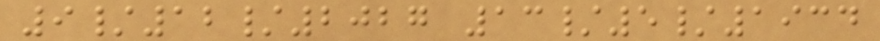9/12/2027 13/5/1934
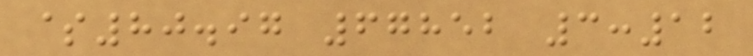$80.97 67852 3:12
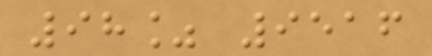98% 9516
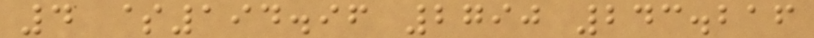4 $194.96 2790 243.216
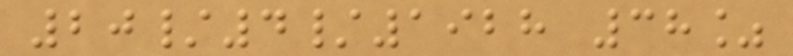20/4/1928 38%
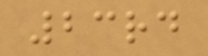23rd
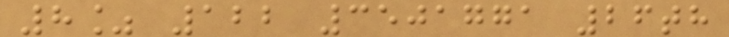8% 122 3501771 26th
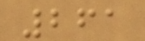261
